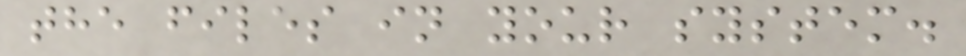the files in your system.
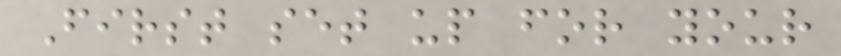First set up for your
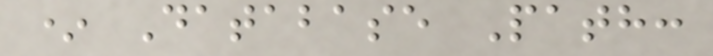* Database Path:
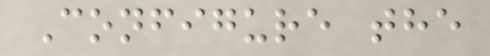Configure the
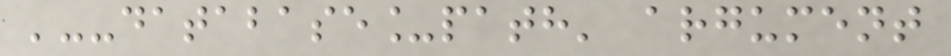'--database_path' argument
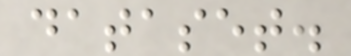dataset.
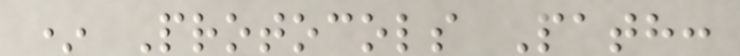* Protocols Path:
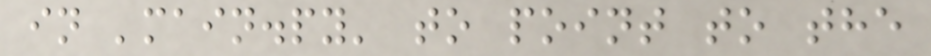in 'main.py' to point to the
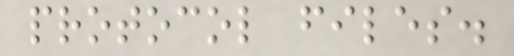protocol files.
